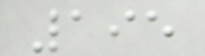195
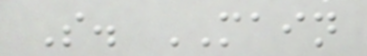S. MAIN
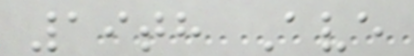19th Ave
